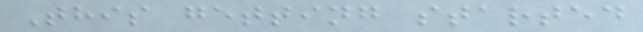This getting started
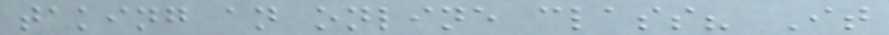taking an online class? It
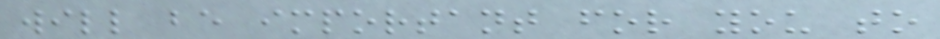will be important for you to
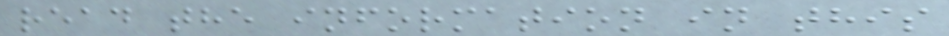read the information in this
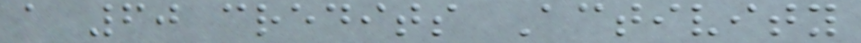a 60 credits Activity
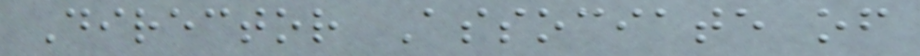Director Associate of
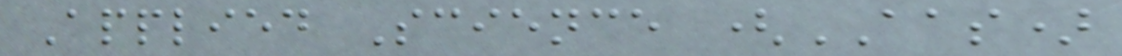Applied Science (AAS)
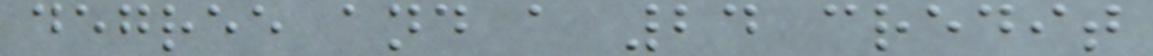degree and a 24 credit
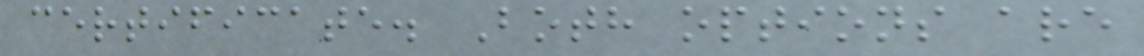certificate. Both options are
